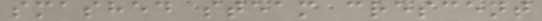smashed steam crescent
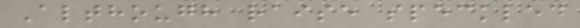Although raise speckled
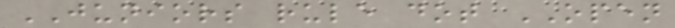JUNIORS rule dot OPEN
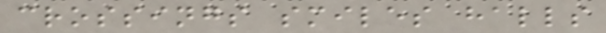crossings smiles halls
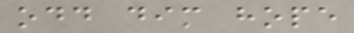odd dim hope
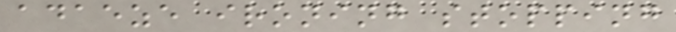adaeze ironing stopping
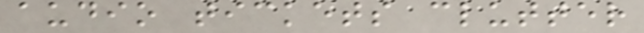audio tickets clutter
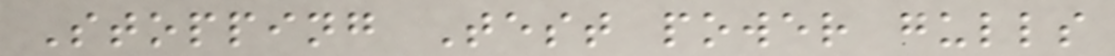Stopping Test power gulls
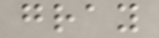gray
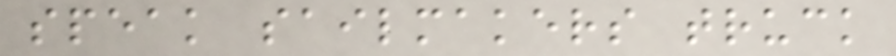speak sailmakers truck
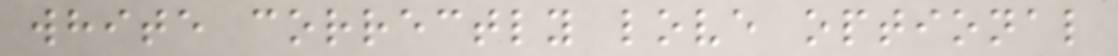white correctly love optional
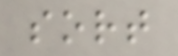sort
